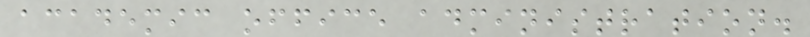academic office administration.
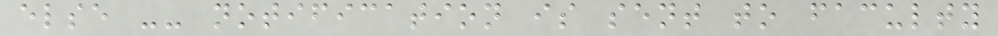else -- notification is sent to faculty
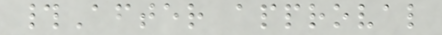#After approval
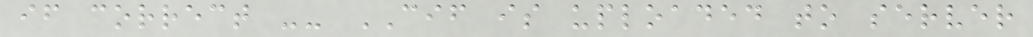if correct -- CIF is uploaded to server
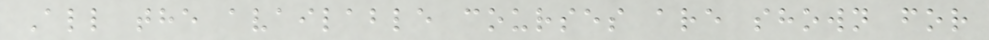All the available courses are shown for
